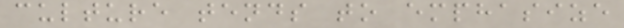culture tends to emphasize
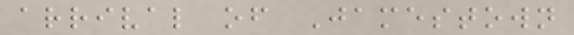arrival of Jamestown
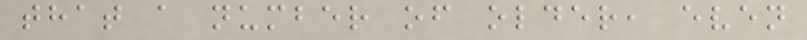that a number of older, even
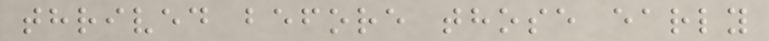thrived before those early
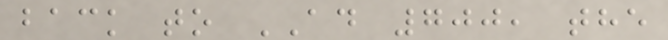back to AD 700, the
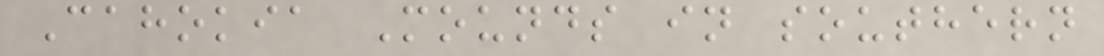Cahokia Mounds in southern
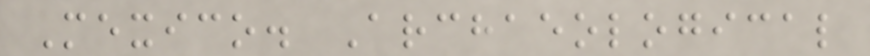Mexico. Archaeological
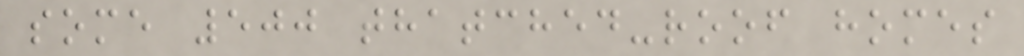some 500 thatched-roof homes
